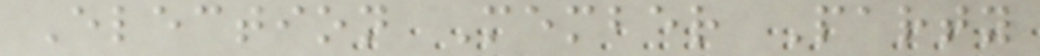Election Member Party
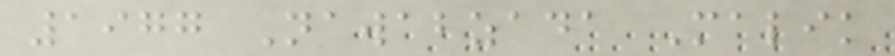1977 Nawabzada Malik
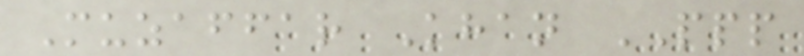Muzaffar Khan PPP
